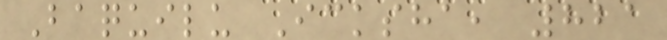Baquilu Icksha, 821
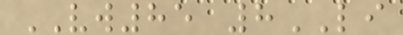VW85 8LI
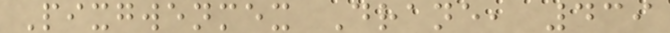Pixgwenmex Drane, 439
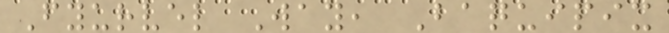Fyurvel Way, Baquipix
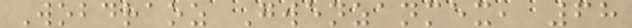Wobdraoz Gwenzanmex, 68
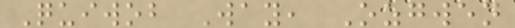Quiwob Way, Ozgwen
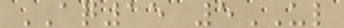AQ15 5UL
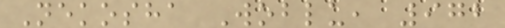Nekosha Woblu, 972
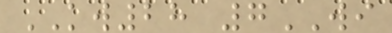KW28 7WI
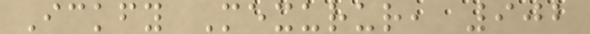Ickfy Mexurur, 902
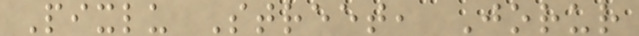Pixlu Street, Jorur
